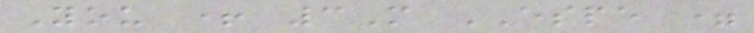You + 3M ESPE =
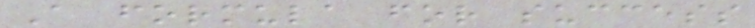A formula for success
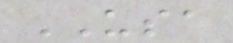USA
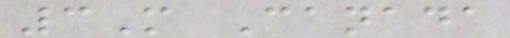3M Canada
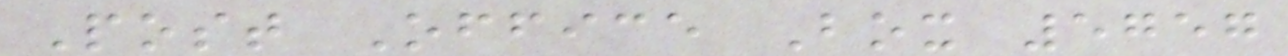Post Office Box 5757
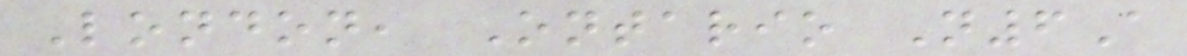London, Ontario N6A
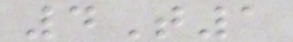4T1
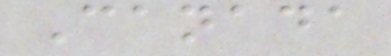Canada
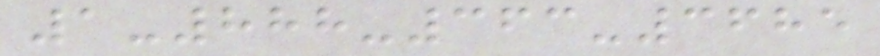1-888-363-3685
